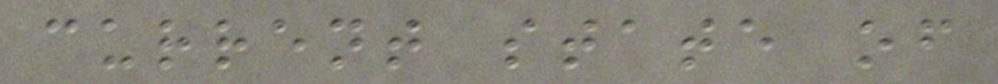current state of
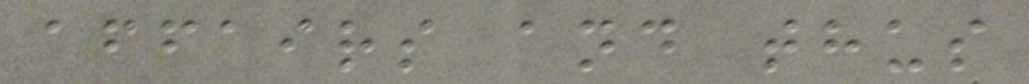affairs and thus
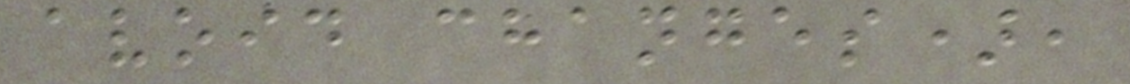avoid changes),
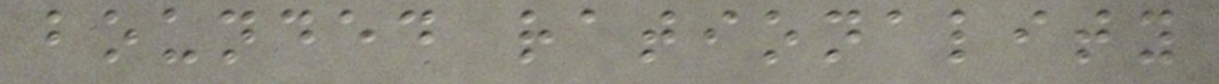bounded rationality
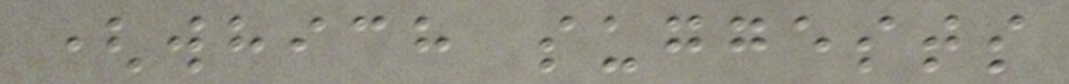(which suggests
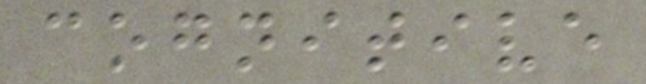cognitive
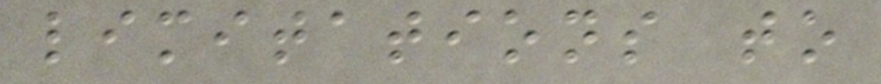limitations to
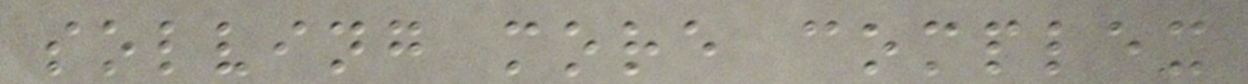solving more complex
